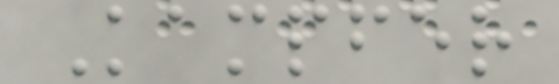Kampfer
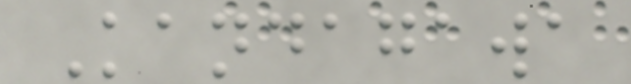Kandagawa
